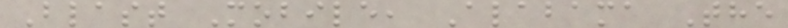Blast Mobile, Alabama The
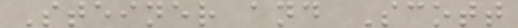Steiner and Scott
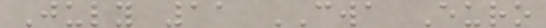July 11 CWA Euro
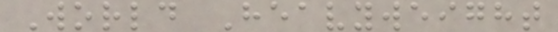World Heavyweight
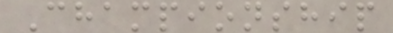Championship
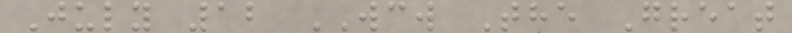July 12 WCW The Great
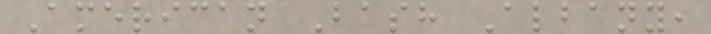American Bash Albany,
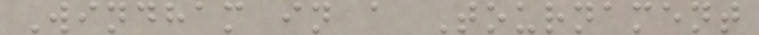Windham in a Tournament
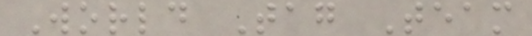World Tag Team
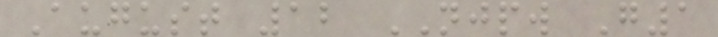August 12 NJPW G1
